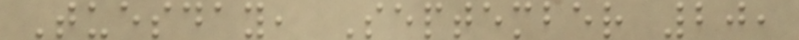Tuesday, September 20,
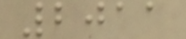2011
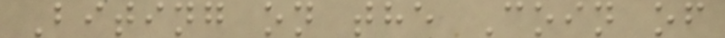Biting on the Coin of
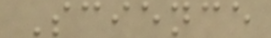Science
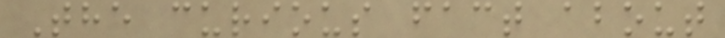The curious fact about
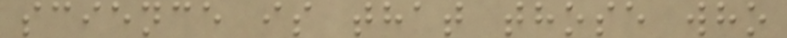science is that those who
